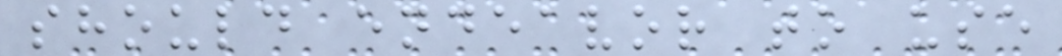should endeavor to use
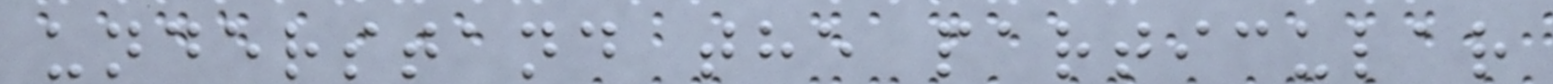understand the particular
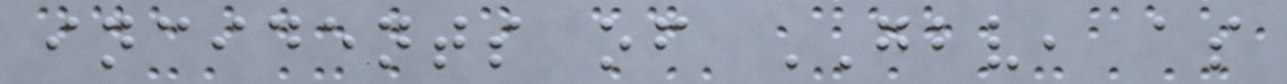incidents of GBV, as
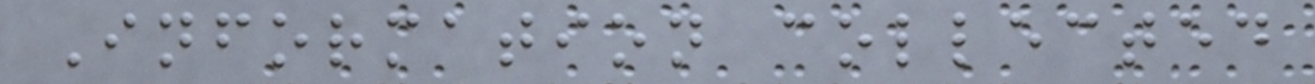Information collected
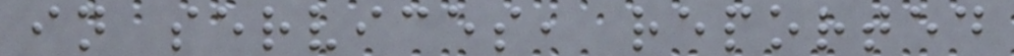in services, reported
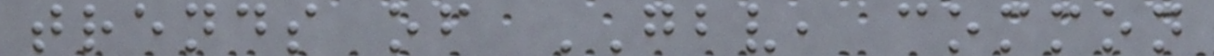trends of GBV, common
